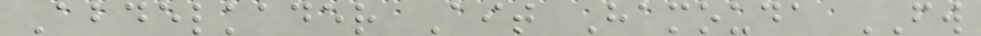Abdelkader Ait Hamouda FW
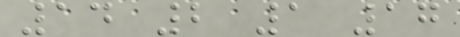14 2 1 17
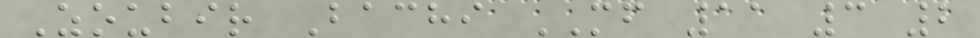Zoubir Bachi MF 11 3 2
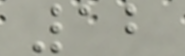12
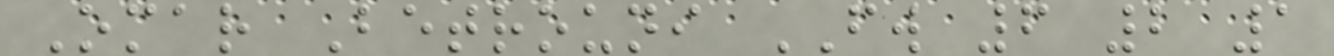Omar Betrouni FW 6 2 1
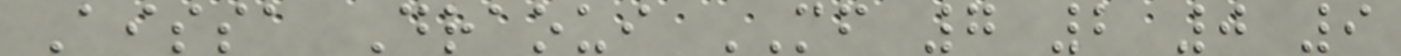Aissa Draoui MF 7 2 0 9
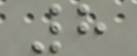8
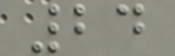24
